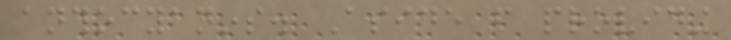anthocyanins. Aside from providing
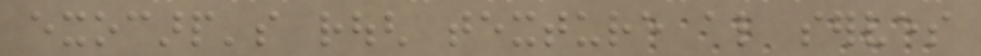exocarp's rough texture also serves
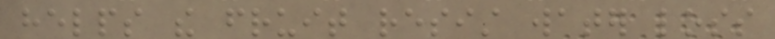helps the fruit resist water loss
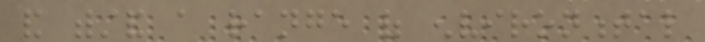and withstand a range of environmental
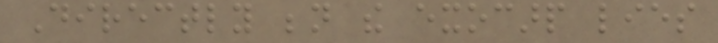Directly beneath the exocarp lies
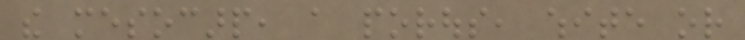the mesocarp, a porous, white or
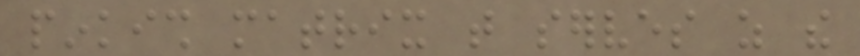pinkish matrix that serves as the
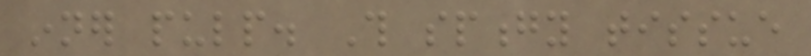inner pulp. This spongy tissue
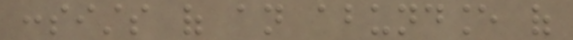consists of an abundance of
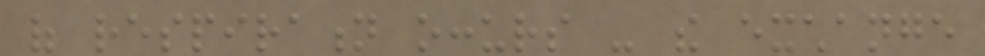of respiration occurs - the exchange
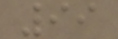99
